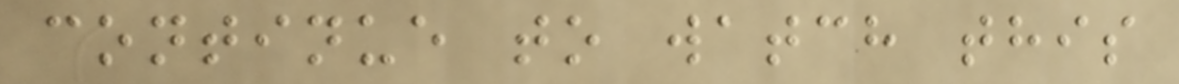continue to watch this
